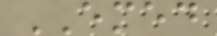EMED
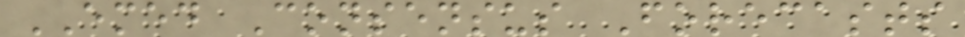EMED Consensus Forecasts
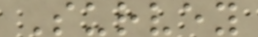Survey
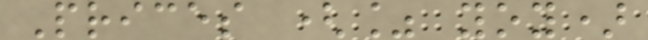Prices (% yoy)
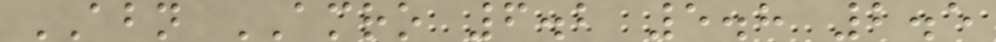ABN AMRO 6.2 5.8 2.5
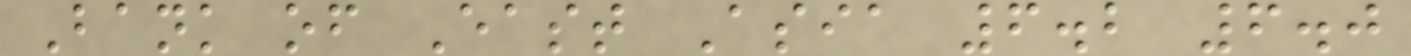Bank of East Asia 6.2 6.0
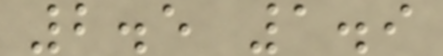2.5 1.9
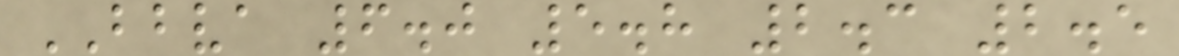BBVA 6.0 5.8 2.3 2.5
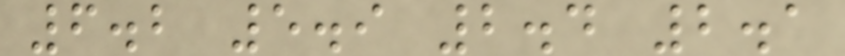6.2 5.9 2.4 2.1
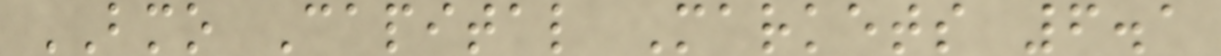BMO Capital Markets 6.1
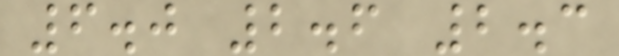6.0 2.6 2.3
